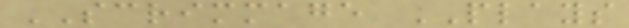SCRIMMAGE PLAYS
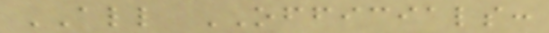ALL OFFICIALS:
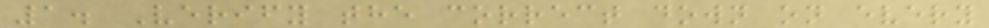1. Verify the correct down on every
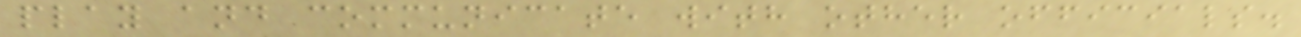play and communicate with other officials.
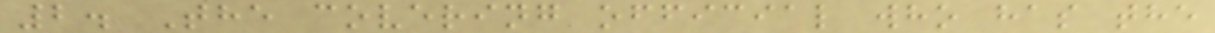2. The covering official who has the
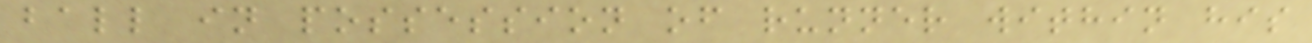ball in possession of runner within his
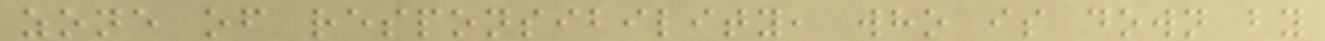zone of responsibility, who is down by
